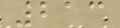213
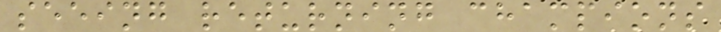seeing returning champions
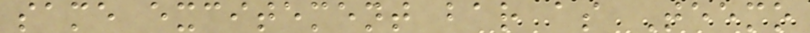same excitement bar as Teemo
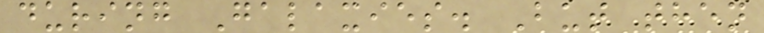during Galaxies. But then
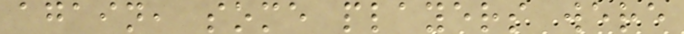again, some players were
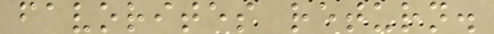favorites return.
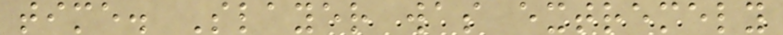time. Slayer was extremely
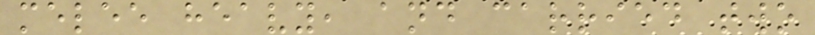melee heavy, and carried two
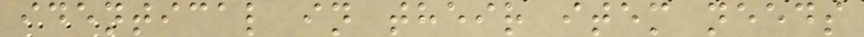identical in their item needs
